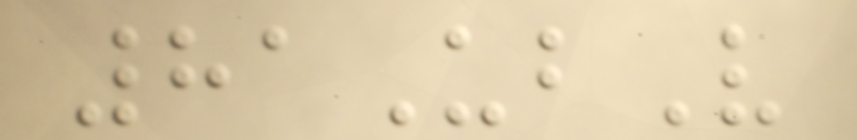81UbV
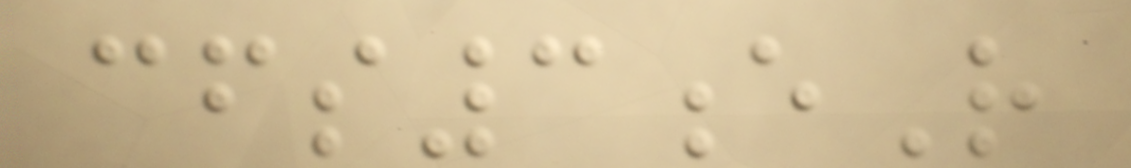cfs3eR
